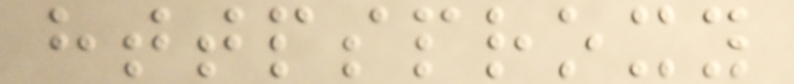httpsproxy
